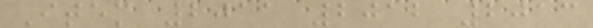Item 2011 2012 2013
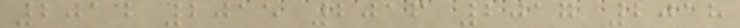2014 2015 2016 2017 2018
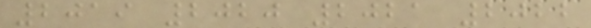2019 2020 2021 2022
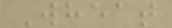Wheat
